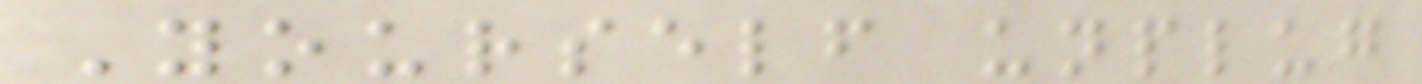Yourself unplug
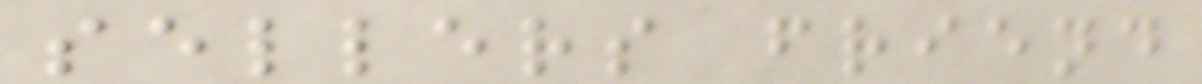sellers friend
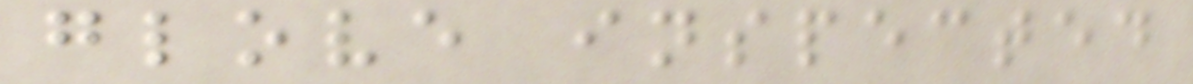glove inspected
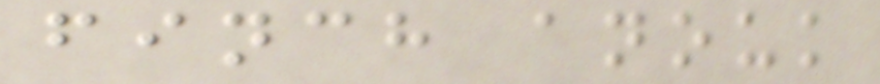finch anouk
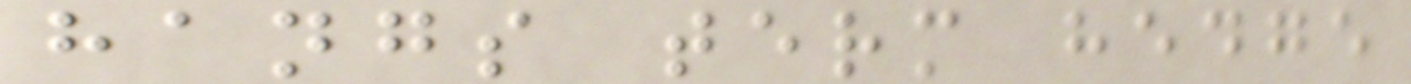hangs term hedge
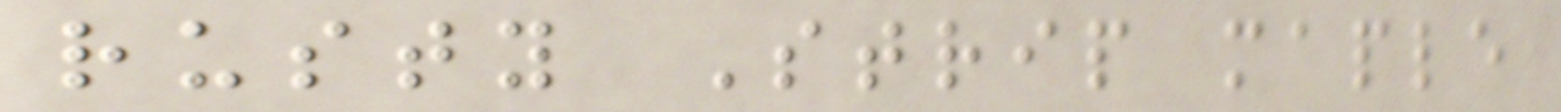rusty Strip maple
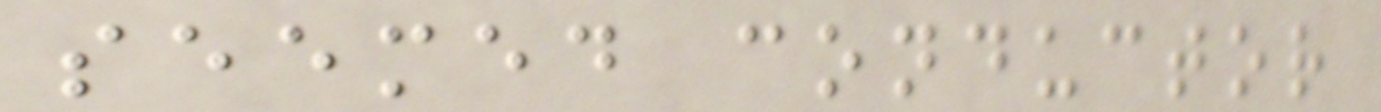seemed conductor
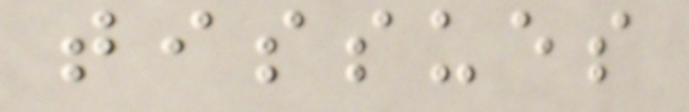tissues
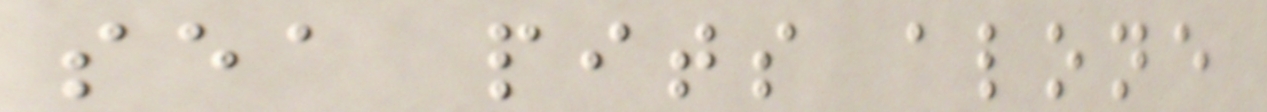sea pits alone
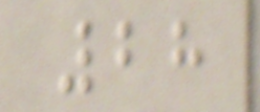28
